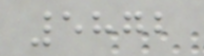5872
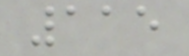115
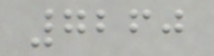7260
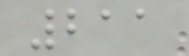211
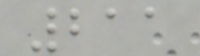211
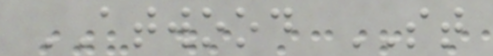ATWOOD ST
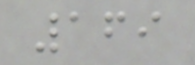169
